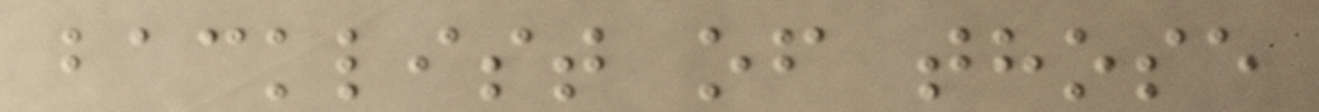backlist of those
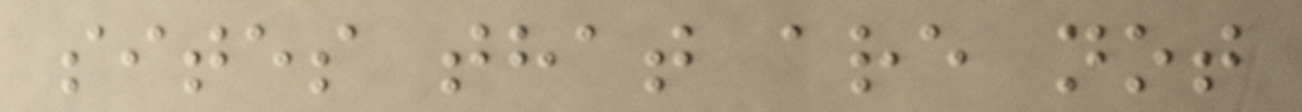sites that are not
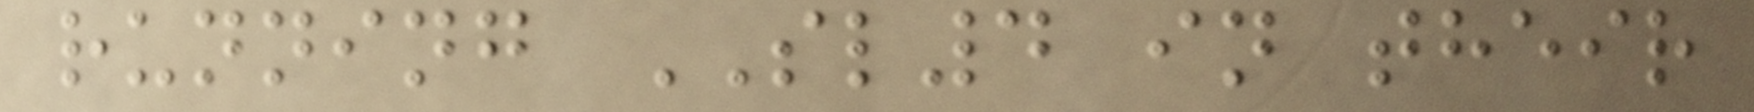running SL4 in their
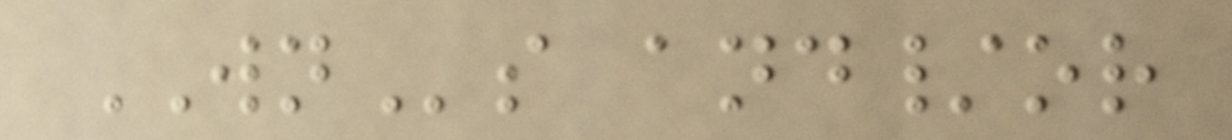WNs and/or
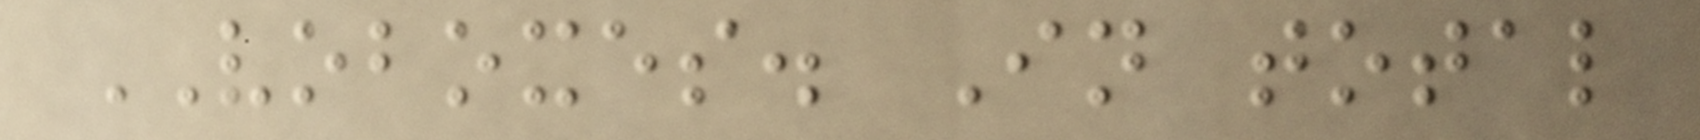VOBOXES. In total
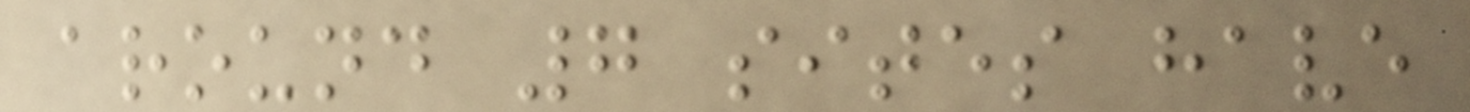around 7 sites have
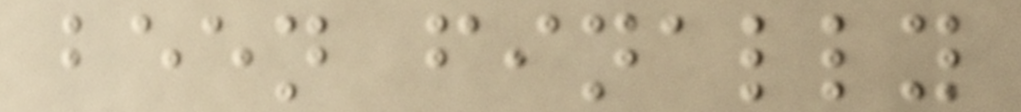been finally
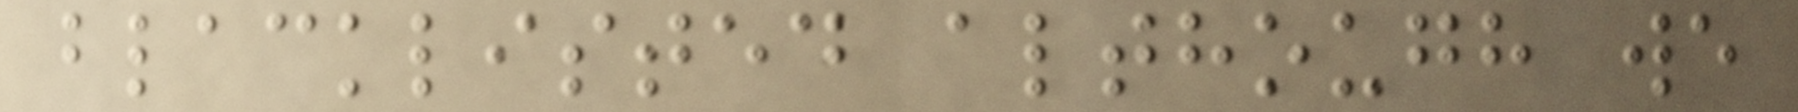blacklisted although we
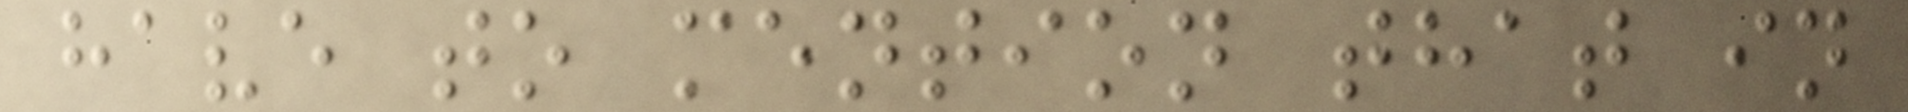have to mention that in
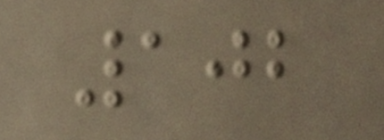102
